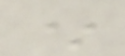*
